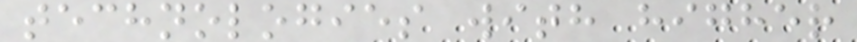technologies with higher
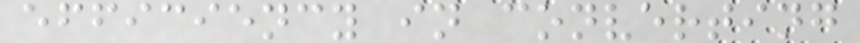efficiency in converting
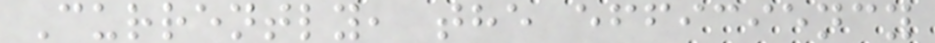Currently, the efficiency
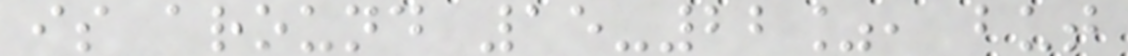is around 15-22%, but
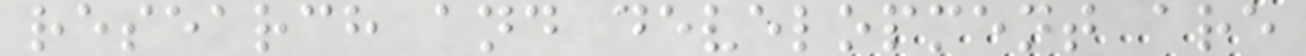research and development are
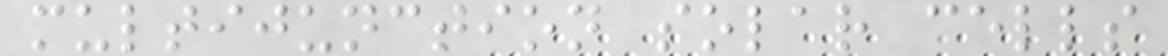multijunction solar cells
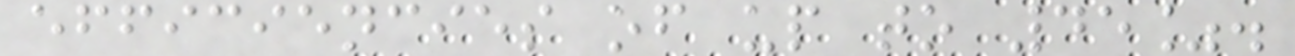efficiencies of up to 45%.
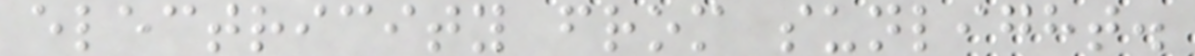electricity from sunlight.
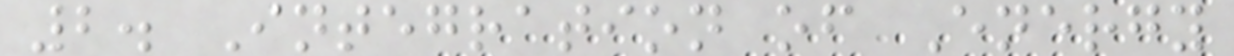2. Integration of Energy
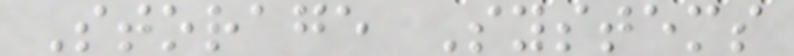Storage Systems
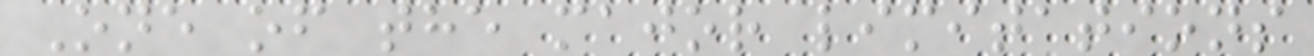One of the major limitations
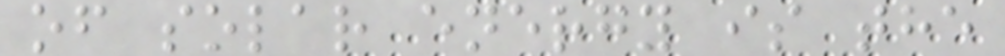of solar energy is the
